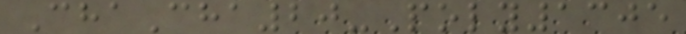ChaCha20-Poly1305
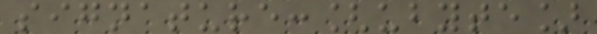signature:[ubyte]
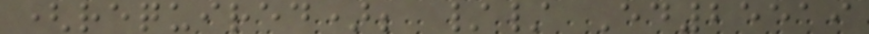(required); // Ed25519
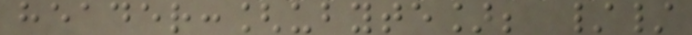header:[ubyte]; //
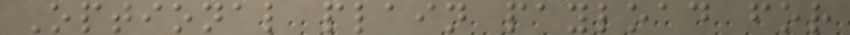Optional plain payload for
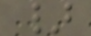}
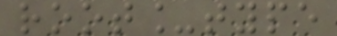root_type
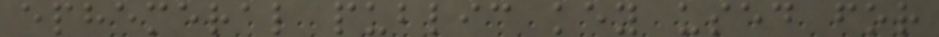ephemeral public key used for
